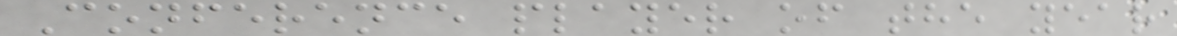Conference player of the year
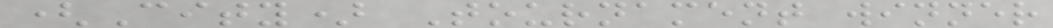(City) Tournament winner
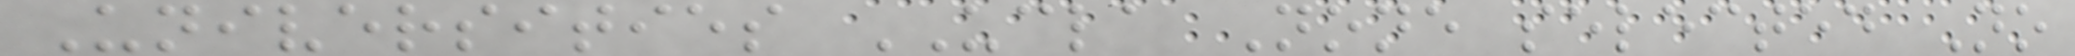Universities UCLA None selected No
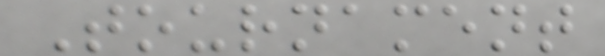Tournament
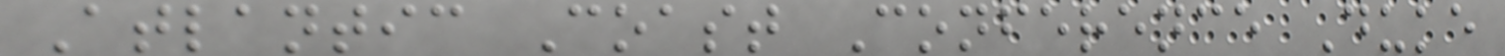Atlantic Coast Conference Duke
